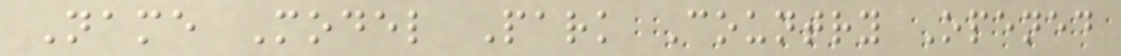Name Model Park Country Opened
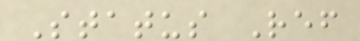Status Ref
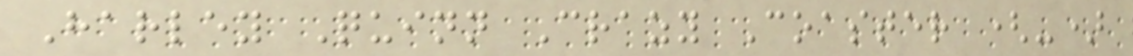Harley Quinn Crazy Coaster (-)
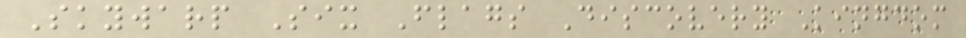Skywarp Six Flags Discovery Kingdom
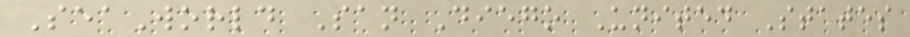SeaWorld San Diego United States
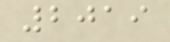2019
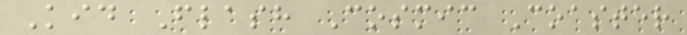Kid Flash Cosmic Coaster
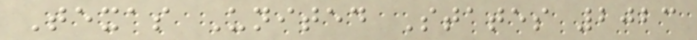Texas United States 2023
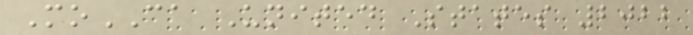MoCA United States 2022
